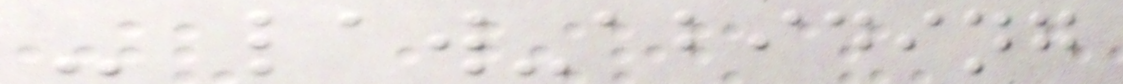- law-abiding
